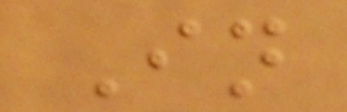In
